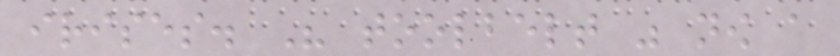irises. His toolbelt was now a
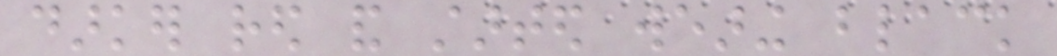darker red and started wearing black
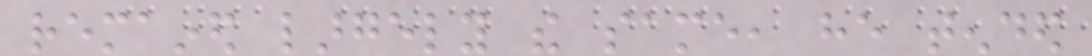remained largely the same, he tended
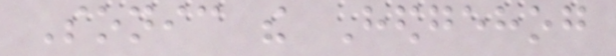Sonic the Hedgehog
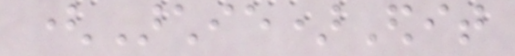(Archie)Edit
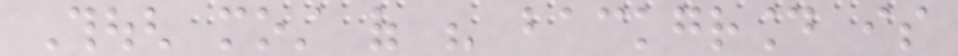Though most of his background is
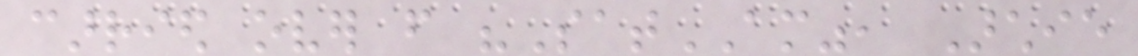carried over from "SatAM", Archie
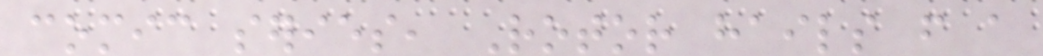comic series, Rotor hails from a
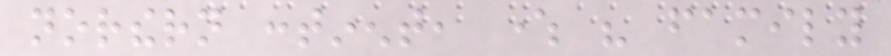northern continent, where his family
